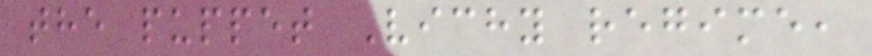the puppet Vichy regime,
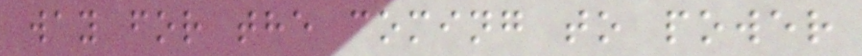way for the coming to power
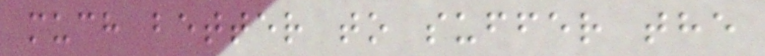much better to suffer the
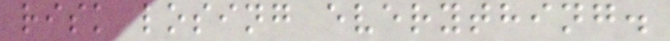risk losing everything.
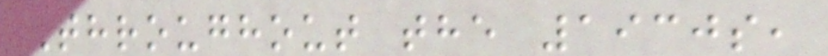Throughout the 1930s,
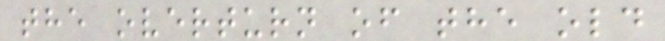the overturn of the old
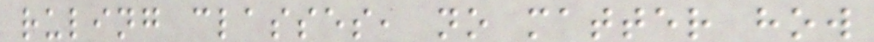ruling classes, no matter how
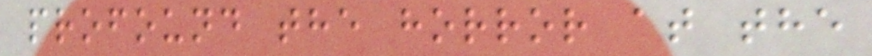profound the horror at the
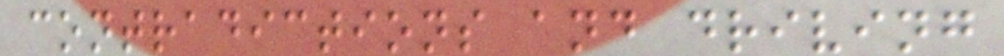contradictions and driving
